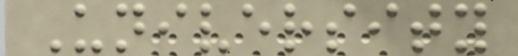University
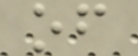of
